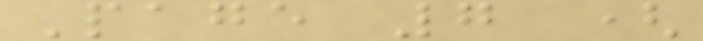Page 7 (
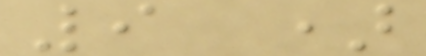9 )
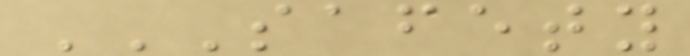SAFETY
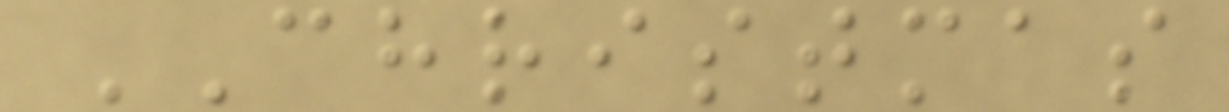CHRISTMAS
